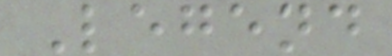Legend
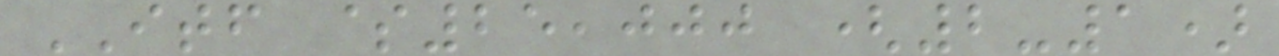ITF $25,000 (2-1)
